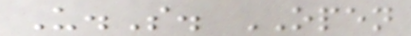U.S. OPEN
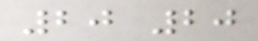20 20
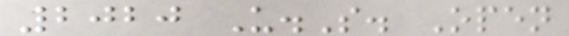2020 U.S. Open
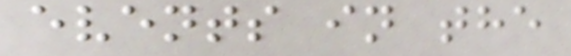events in the
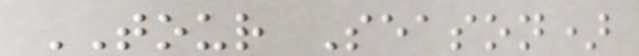TOUR Season)
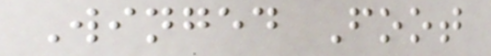Winged Foot
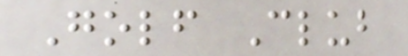Golf Club
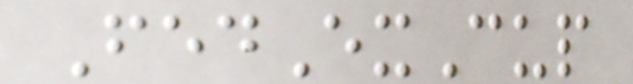FedExCup
